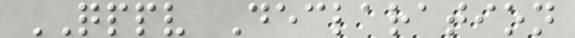QPPV Declaration
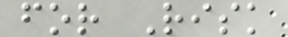for Risk
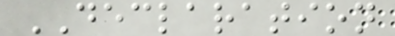DECLARATION
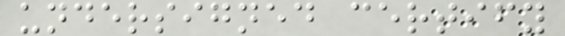undersigned certify
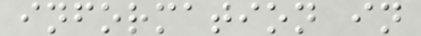information in
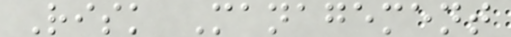Risk Management
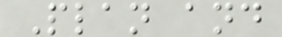Plan and
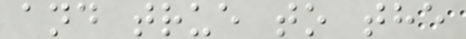and true to the
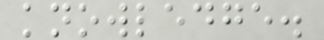knowledge.
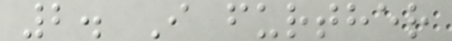2. I further
